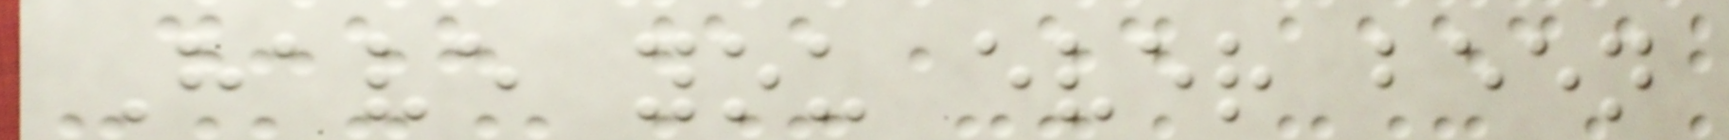Have you ever been
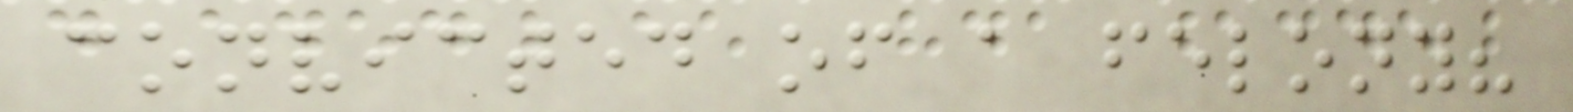convicted of a felony?
